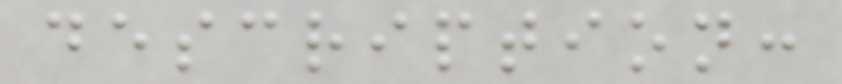description:
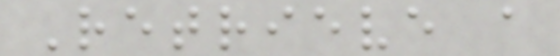Retrieve a
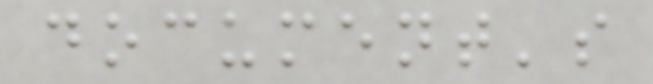document's
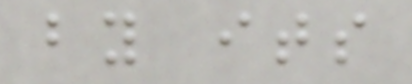by its
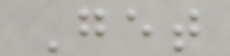Get
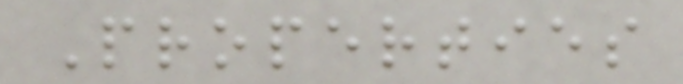Properties
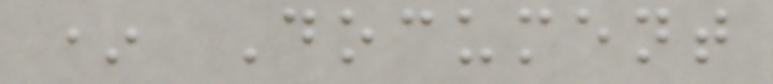* Document
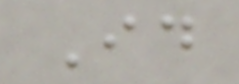Id
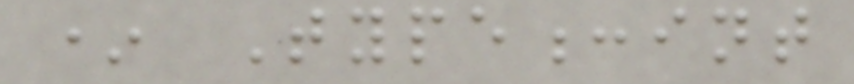* Type:int
